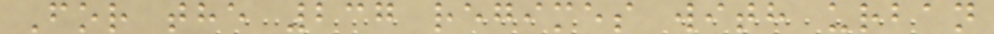For the 237 regimes with urban
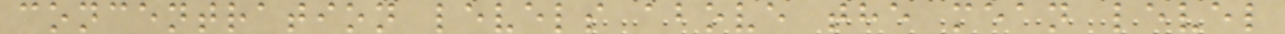concentration levels above the mean level
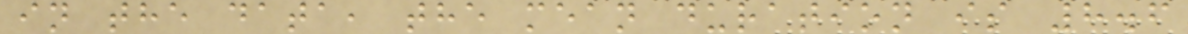in the data, the mean duration is 8.6
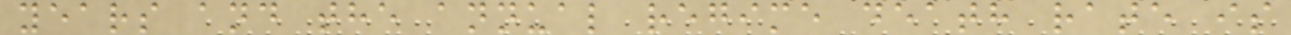years and the annual regime death rate is
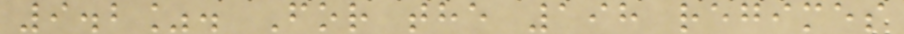9.2%. For the 198 regimes
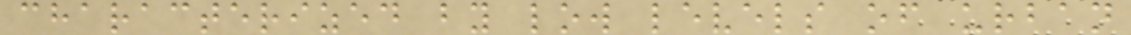characterized by low levels of urban
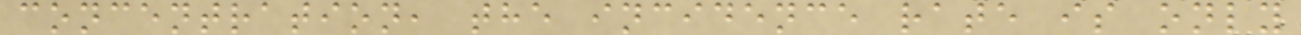concentration, the incidence rate is only
